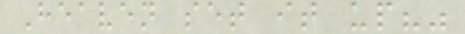Heaven set it up?"
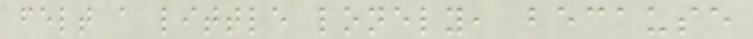felt a little lonely, because
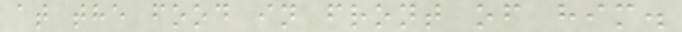at the food in front of him.
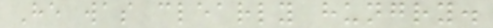He was clearly hungry.
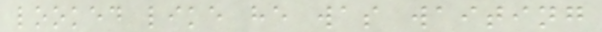looked like he was waiting
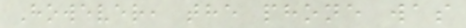However, the phone was
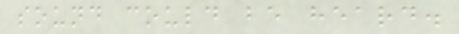sound could be heard.
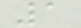1
